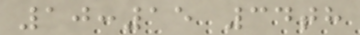10:15 34th
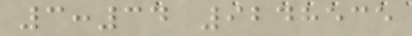3:34 9248535
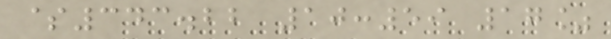$343.22 10:59 17%
